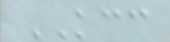KCC
